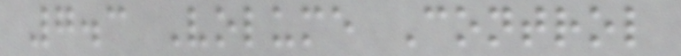7.3 Volume Control
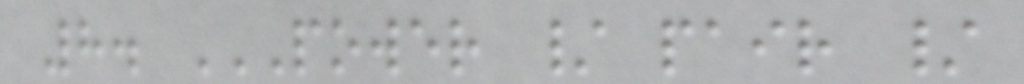8. POWER / PAIR /
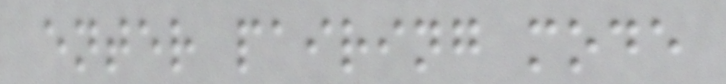enter pairing mode
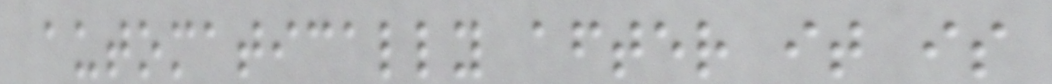automatically after it is
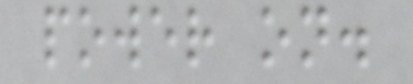power on.
